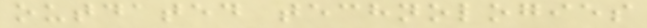outdated technologies
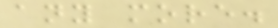any more.
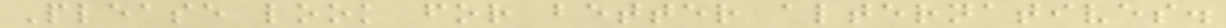Please look for better alternatives.
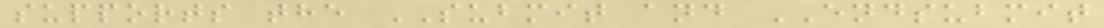supports the SUBMIT and ENDSUBMIT
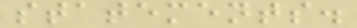statements.
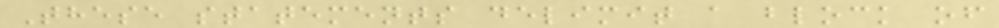These statements delimit a block of
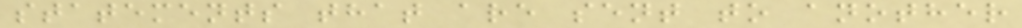statements that are sent to another
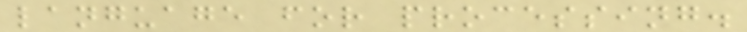language for processing.
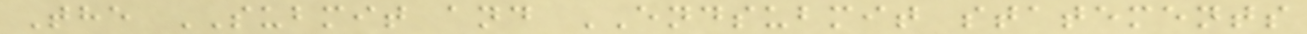The SUBMIT and ENDSUBMIT statements
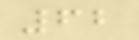62
